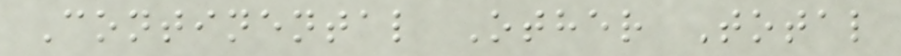Continental Other Total
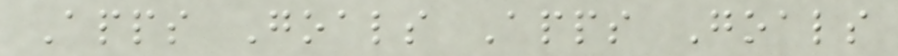Apps Goals Apps Goals
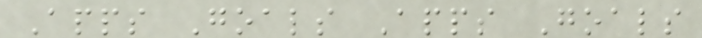Apps Goals Apps Goals
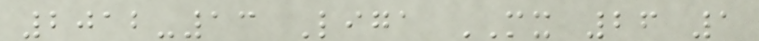2012-13 Liga MX 26 1
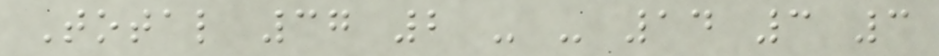Total 37 2 - - 14 3 3
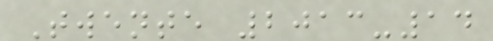Twente 2013-14
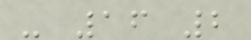- 16 2
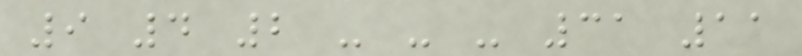9 4 2 - - - 31 11
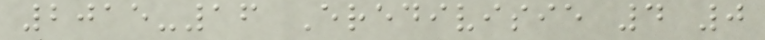2015-16 Eredivisie 4 0
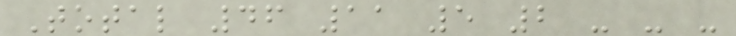Total 46 11 5 2 - - -
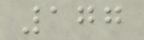177
